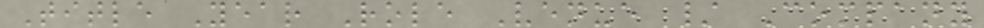Title Year Role Venue / Company
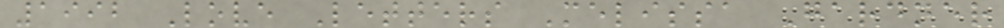1992 Love Letters Melissa Gardner
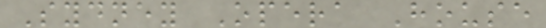Sydney Opera House
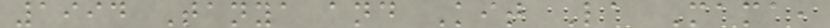1994 Tanya and Kit La Mama,
